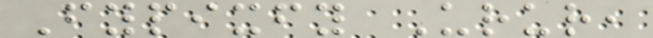Fypixfy Urur,
